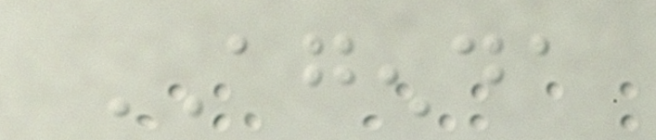AGENDA
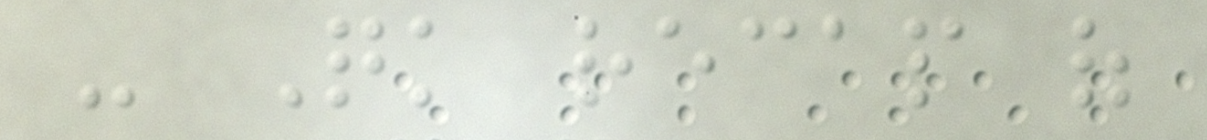- Quick recap of
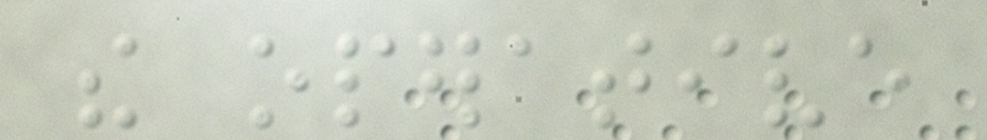the operative
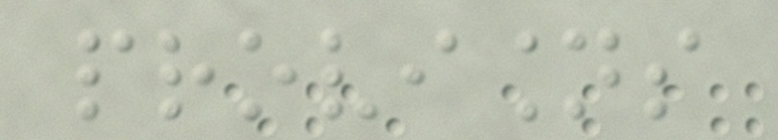provisions
